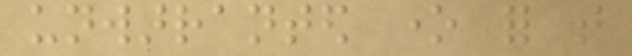unwarranted one for that
